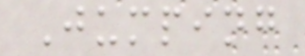Jumping
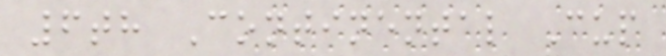6th Continental Cup
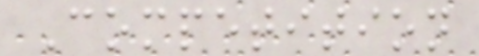Competition
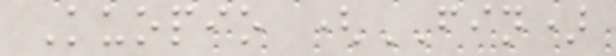Kuopio (FIN)
